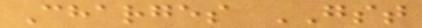Charges GST
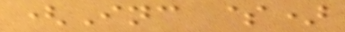(Inc $)
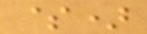$)
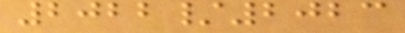2022/2023
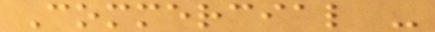Commercial -
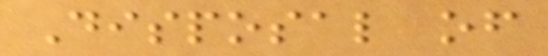Disposal of
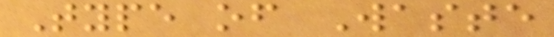Type of Waste
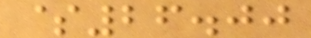$26.00
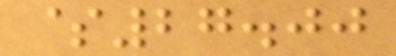$27.00
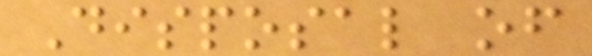Disposal of
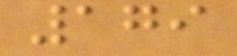179
